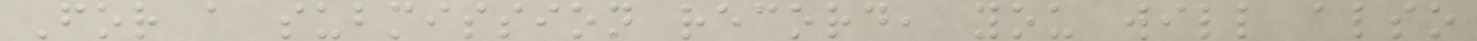For a submission record, you will also
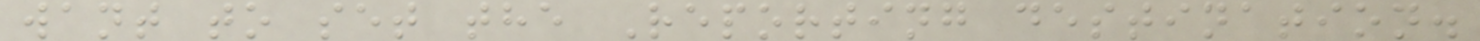want to set the Reporting destination.
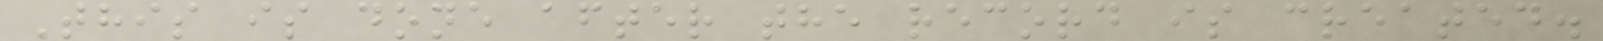This is done after the record is created.
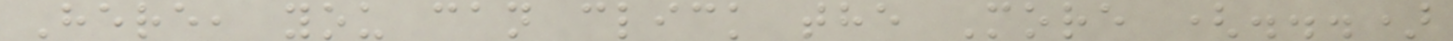Here, you can click the More (...)
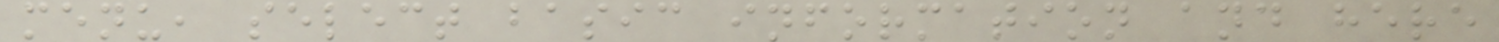menu, select basic information and here
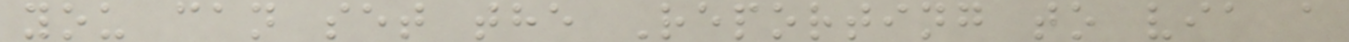you can set the Reporting to via a
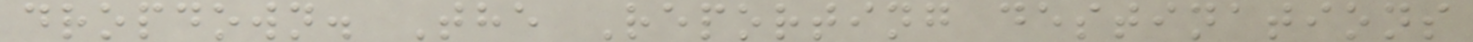dropdown. The Reporting destinations
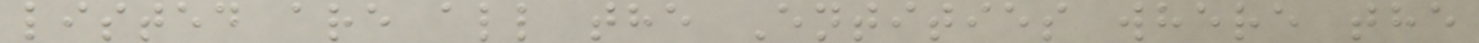listed are all the Entities where the
